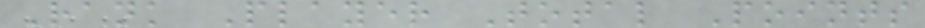Rank Player Total Points
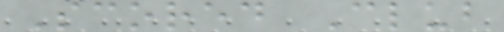Scored Club
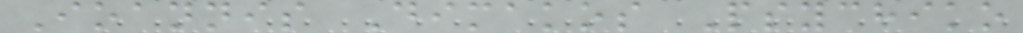Ioannis Dimakos Psychiko
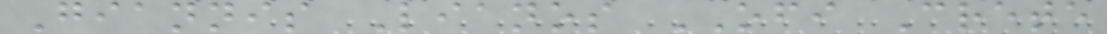Giannis Lianos OFI Crete
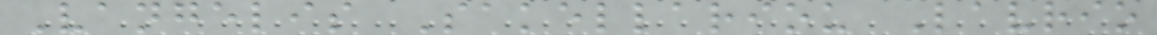Vangelis Sakellariou Lavrio
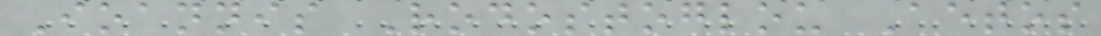Ioannis Rodostoglou Aetos
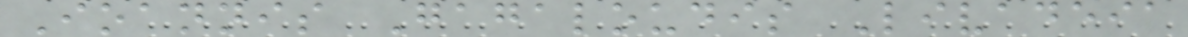Ioannis Gagaloudis Livadeia
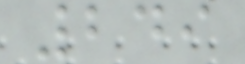249
